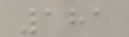181
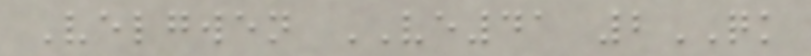Velgwen VE41 2QK
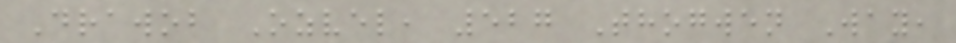Drawob Ozvel, 527 Thogwen Way,
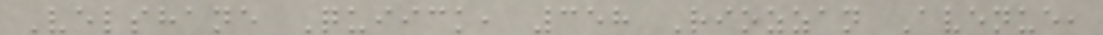Velshane Quiick, 358 Riozzan Avenue,
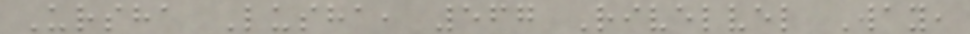Ursha Lusha, 567 Rivelvel Way,
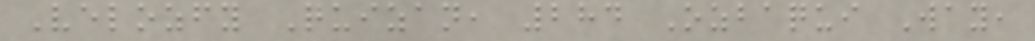Velozfy Quizan, 284 Ozbaqui Way,
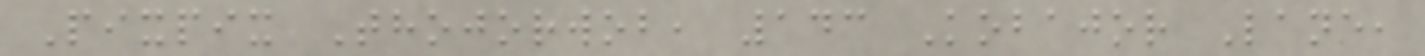Pixpix Thojorwob, 143 Kobajor Lane,
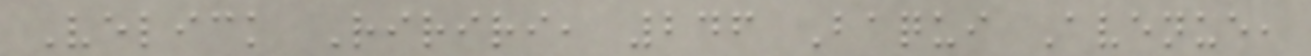Velick Ririri, 246 Baqui Avenue,
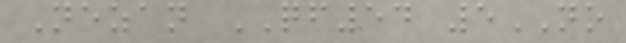Nezan QF54 5NO
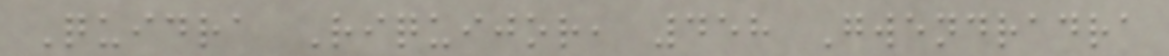Quidra Riquijor, 458 Gwendradra
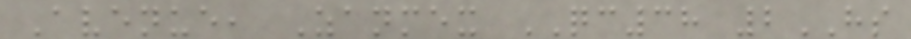Avenue, Zanmex QC38 2HS
